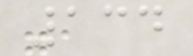134
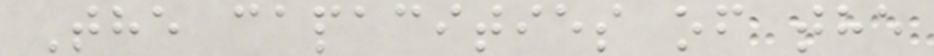The capacities of the
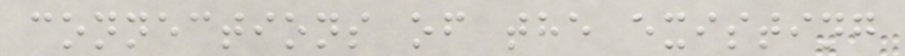connections of the existing
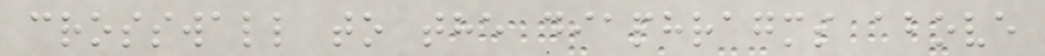crosswall to the diaphragms above
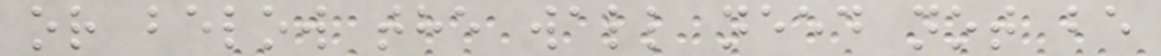or below the wall need not be
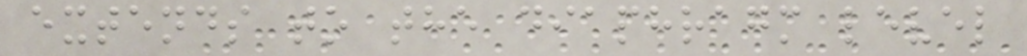extends to the diaphragm level
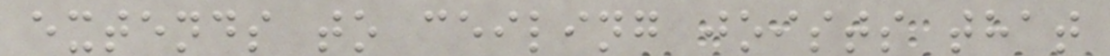extends to ceiling joists that
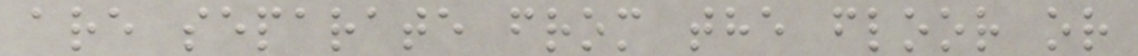are separate from the floor or
